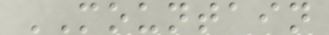MOUNTAIN
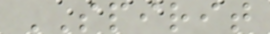SPIRIT
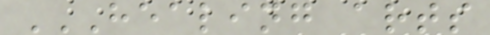HEALING ARTS
